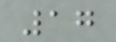17
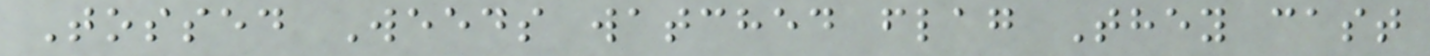Tossed Weeds watched flag They cast
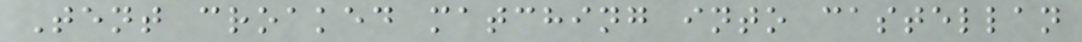Tent croaked matching into castellan
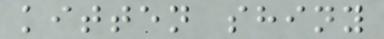kitten shiny
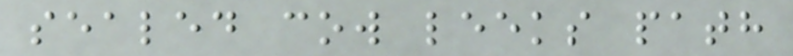sealed cow leeks path
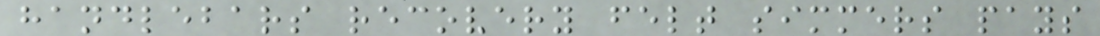handlebars recovery felt simmers pays
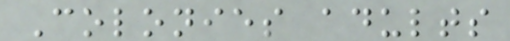Colonies adults
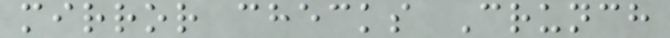mirror checks Crunch
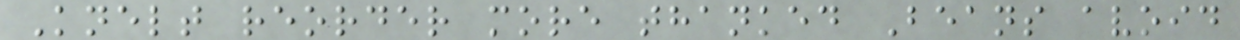Knelt reorder more thanked Beans avoid
